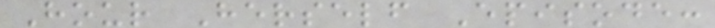Hour Herself Episode:
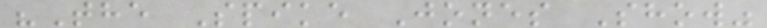"The Spike Jones Show"
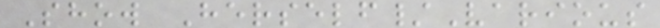Show Herself/Various
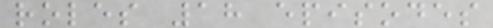roles 18 episodes
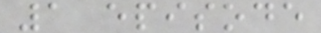1 episode
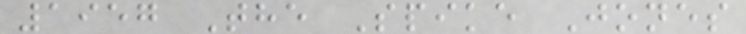1957 The Spike Jones
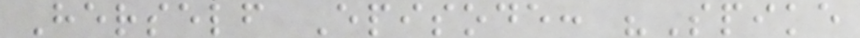Herself Episode: "Spike
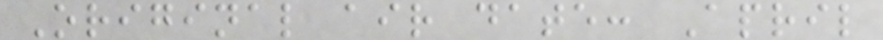Original air date: April
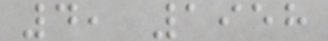4, 1958
